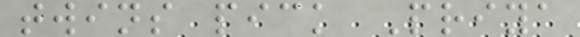twins pick Priya
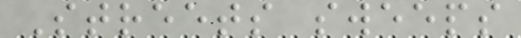Streets sweeps
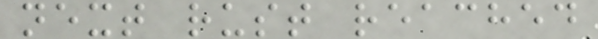next rust reached
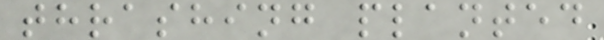thrashing planted
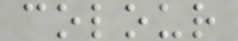colour
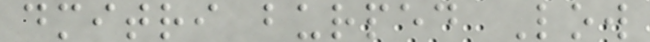dmitri burped Low
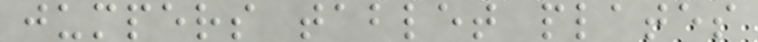jumpers tablet plates
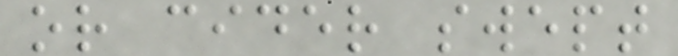or cider swept
